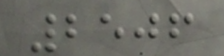2506
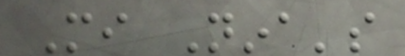Mi Nina's
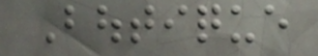Boutique
